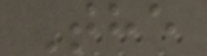The
